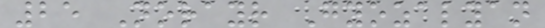25 Norayr Gyozalyan
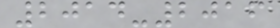2014-2016
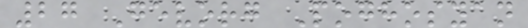27 Gevorg Poghosyan
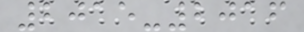2015-2016
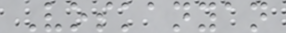Voskanyan
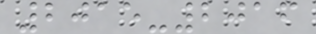2015-2016
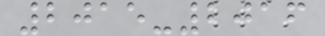2015-2016
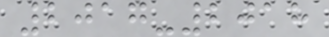2017-2018
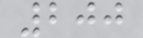200
